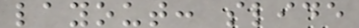layout: slide
